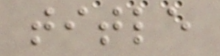title
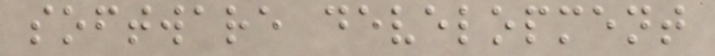software development
